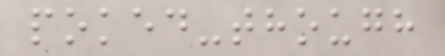poked-though
